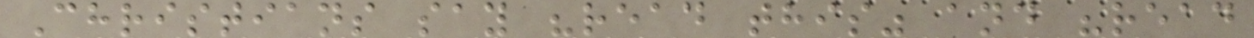Christians say "read this" and "read
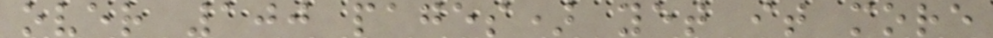over 100 pages) yet it more
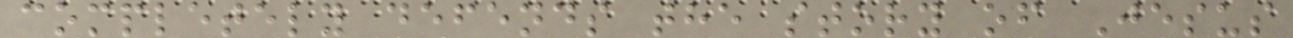completely defends the story of Jesus
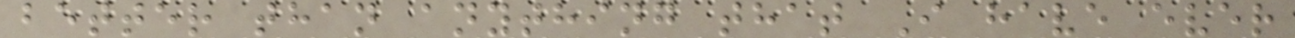better than anything that I have ever
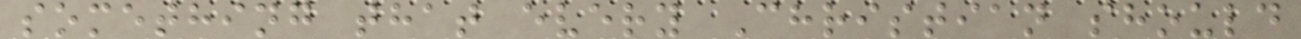something that every Christian should
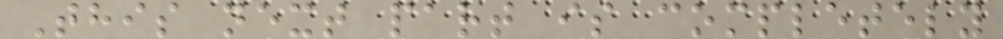This next part is completely
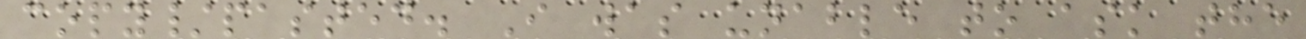copy/pasted. I was unable to ask the
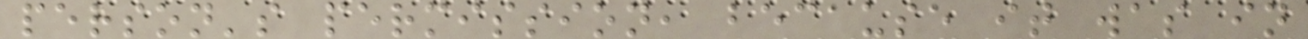person's permission, because it was in
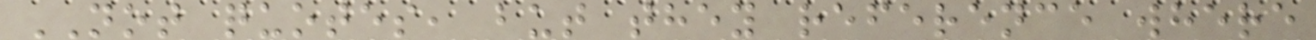NOT quotes, but they reference where
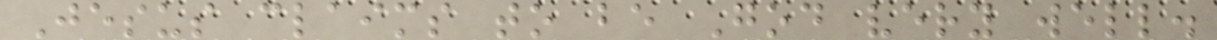Jesus claims to be God very well.
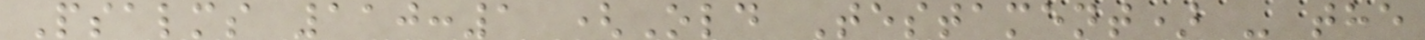Psalms 110:1 (Old Testament) - the
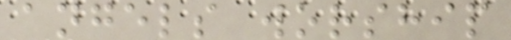angels worship
